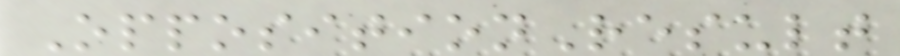OppositionResult
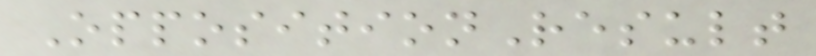OppositionResult
